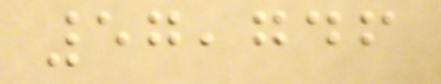57,746
